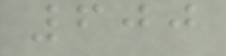600
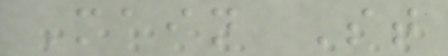Main St
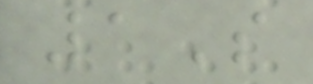1S
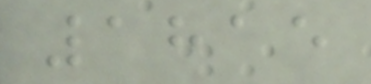1815
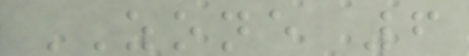ZONE 6
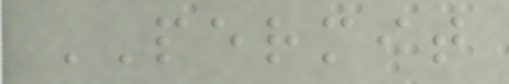PERMIT
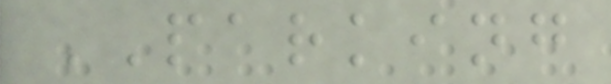PARKING
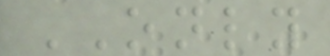ONLY
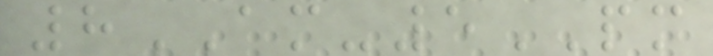8AM-5PM
